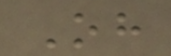Oh
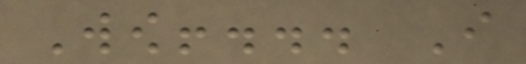Wow!... I
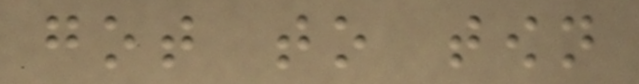got to town
